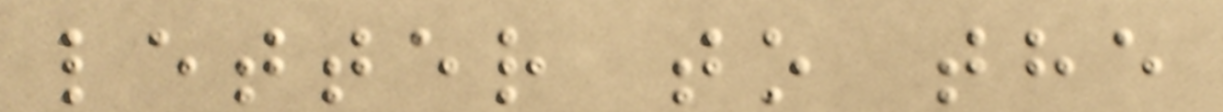letter to the
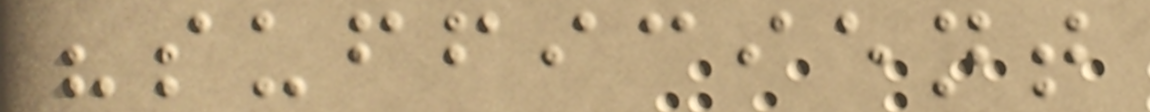"sufficient
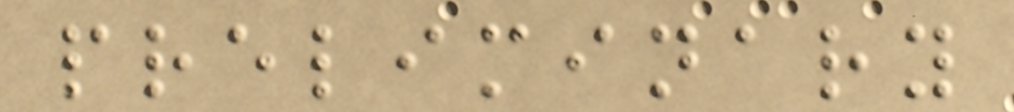preliminary
